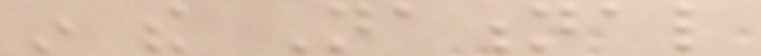in the National
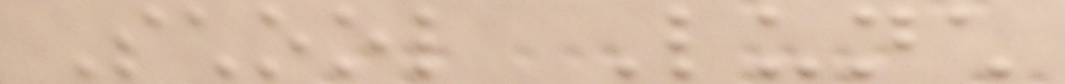School Lunch
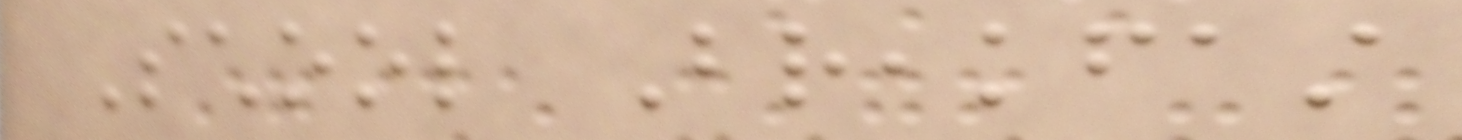School Breakfast
